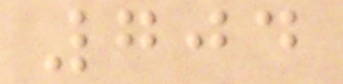704
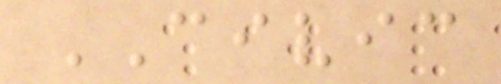CIVIC
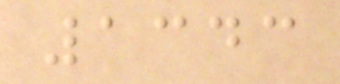1343
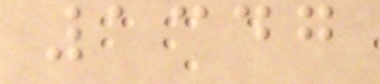1347
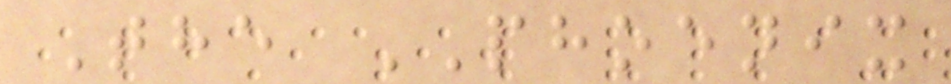The PHOENIX
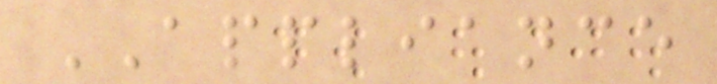APPLIANCE
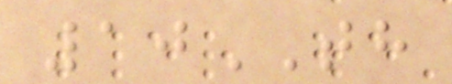10TH
